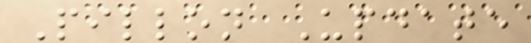Pillon Update
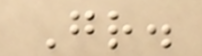Gr.
